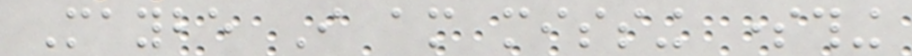Maybe I am missing something
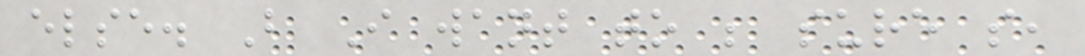else. But I want to be sure so,
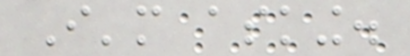I'm asking.
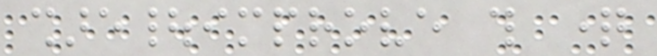share|improve this question
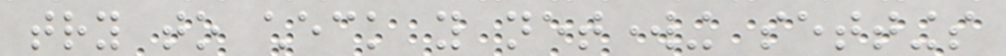try to check you networking settings
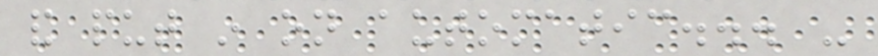and put in on automatic... -
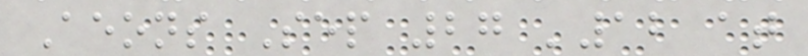Aeons Sep 27 '12 at
